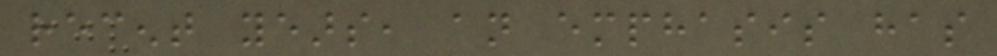recent years, an emphasis has
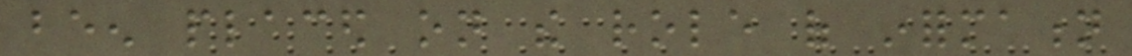been placed on the role of information
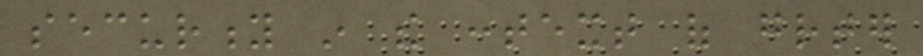security in the context of greater
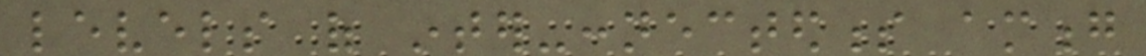levels of inter-connectedness among
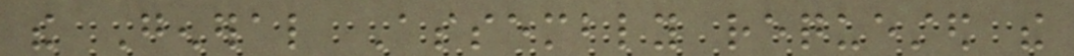the General Assembly requested the
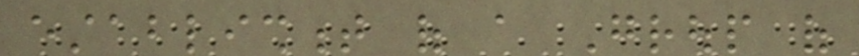establishment of a Group of
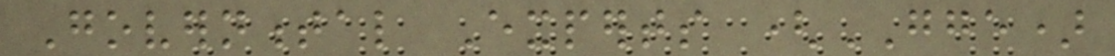Governmental Experts (GGE)
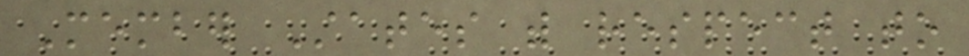Member States with respect to
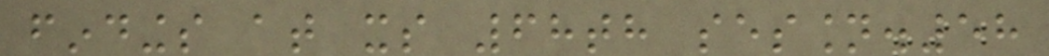findings at its 68th session.58
